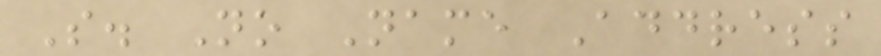S. No Name Address
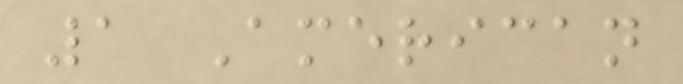1 American
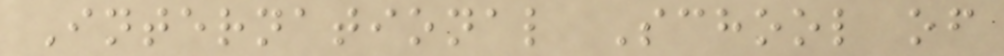International School of
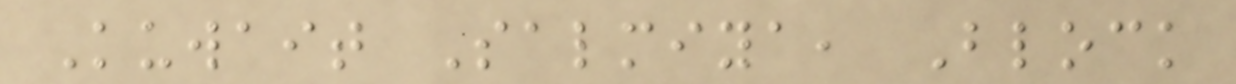Kuwait Salmiya, Block
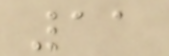11
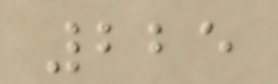225
